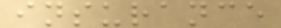insurance
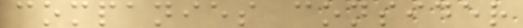companies consider
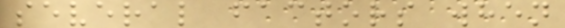several factors when
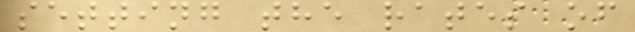setting the rates of
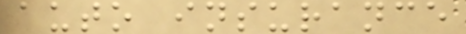auto insurance
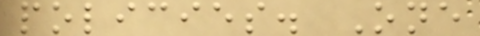policies. One
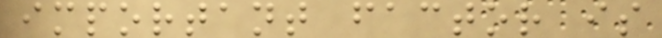important factor is
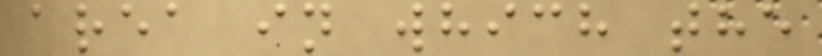area in which the
